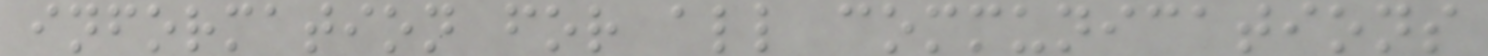information for all communications
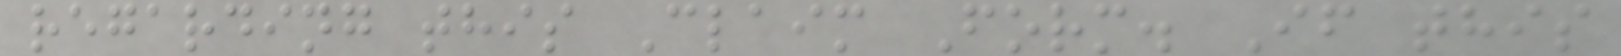regarding this Claim Form. If this
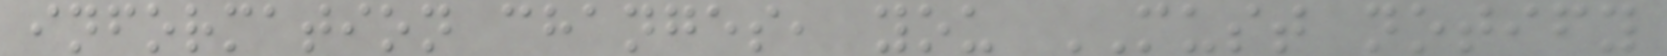information changes, you MUST notify
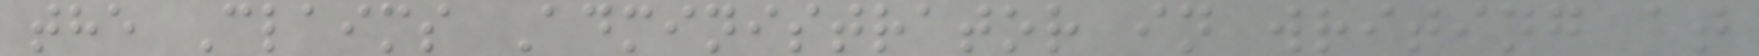the Claims Administrator in writing at
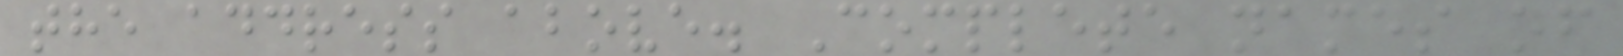the address above. Complete names of
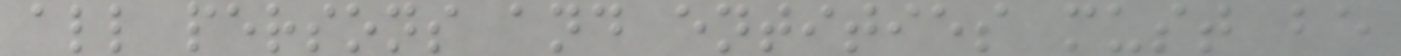all persons and entities must be
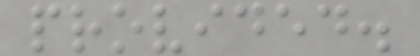provided.
